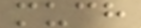much
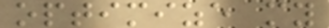optimize my
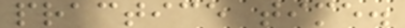practice time.
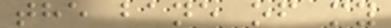the bane of my
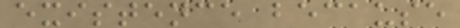existence because
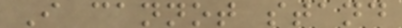I cannot stand
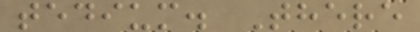tedium. There
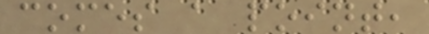comes a point,
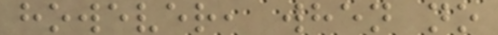however, when no
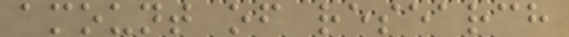amount of research
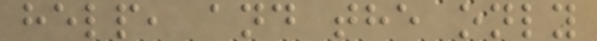help, and the only
